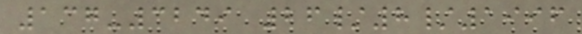137-3249 26/8/1996
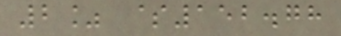2% $152.78
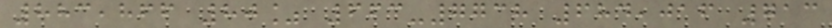883,866 80% 663-7738 684,016 713
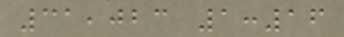31,023 1:16
